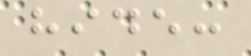hide:
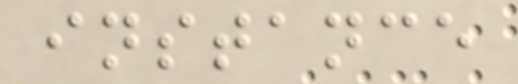instance
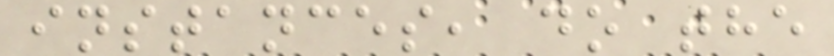instances, do the
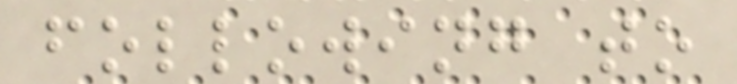following to
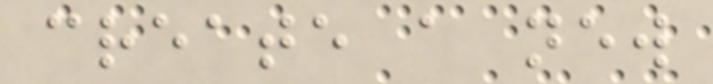create a new
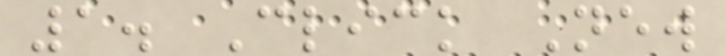1. Click New
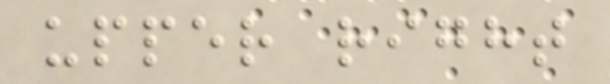upper right
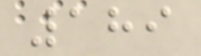189
